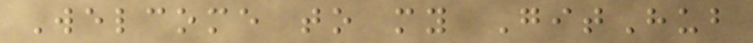Welcome to my GitHub
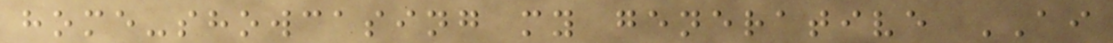home-showcasing my generative AI
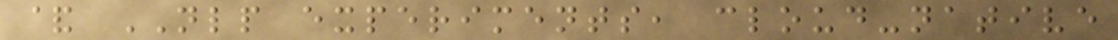& NLP experiments, cloud-native
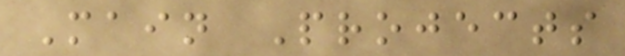Main Projects
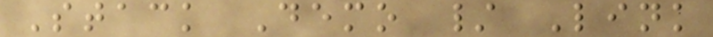Stack Demo / Link
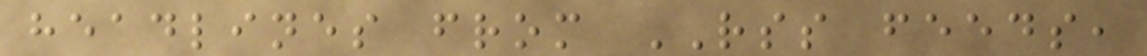headlines from RSS feeds,
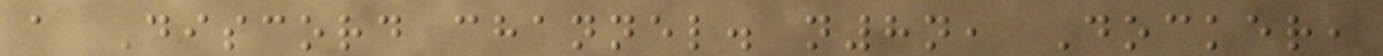a Discord channel. n8n, Docker,
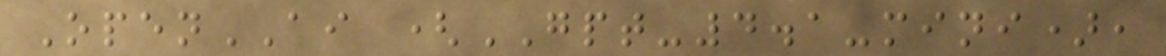OpenAI (GPT-4.1-mini),
